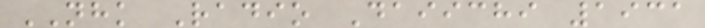NHK Radio Daiichi 1931
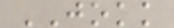JOKK
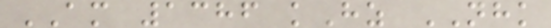AM 1386 kHz NHK
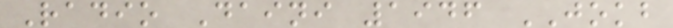Radio Daini 1946 JOKB
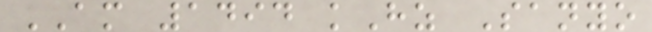AM 1494 kHz Sanyo
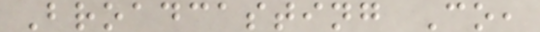Broadcasting Co,
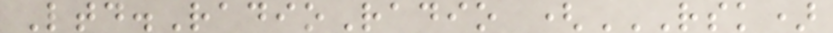Ltd.RadioRadio (RSK)
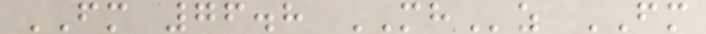FM 76.8 MHz FM
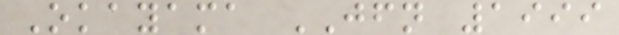Okayama JFN 1999
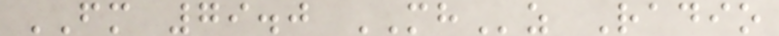FM 79.0 MHz Radio
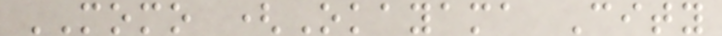MOMO (Okayama City
